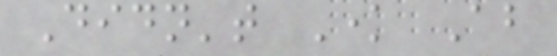Didn't Know About
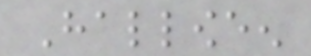Halloween
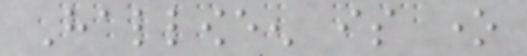Halloween is one
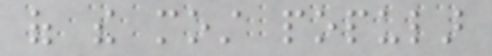of the most popular
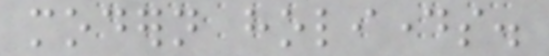modern holidays.
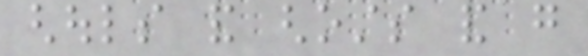ghouls and ghosts and go
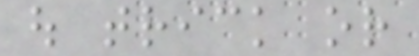out trick or
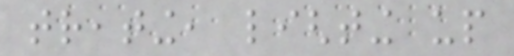treating, lighting up
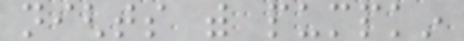nights with pumpkin
